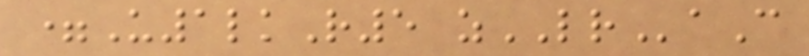=U1lkR5 zLRaC
